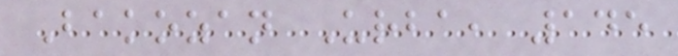Bakozan Urba, 145
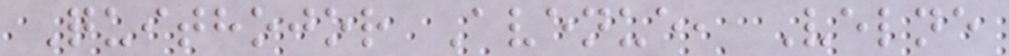Quithojor Avenue, Velne
